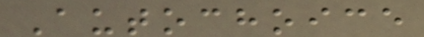Autochoice
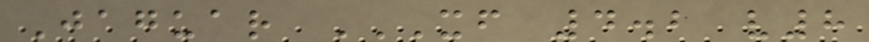Jaguar XF 4.2 V8
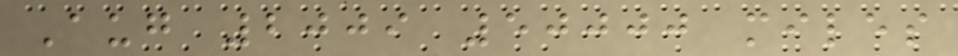Aug 2009 50000 miles
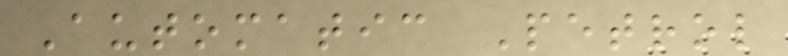Automatic Petrol
